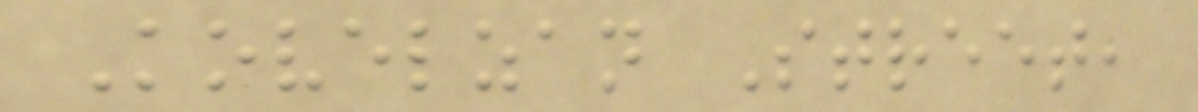Kovelzan Street,
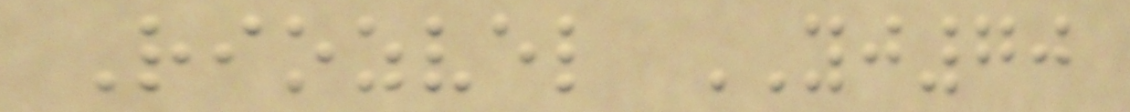Riozvel YJ70
